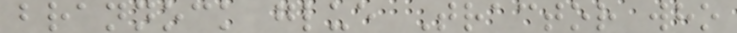brannock glue Tractor who
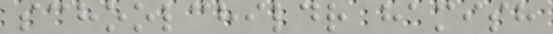schoolchildr hamish
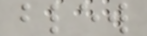blew
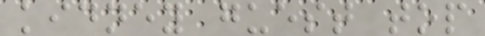kidney guest top
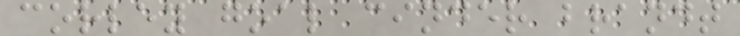corley goal cinder brandt
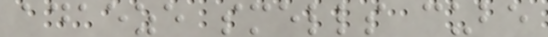adaeze smells cube
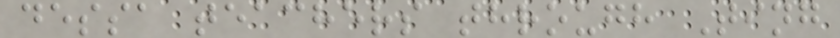dessa teachers through Ting
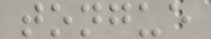tongue
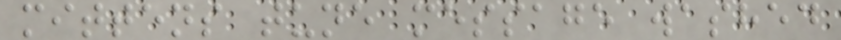mittens tune message washed
